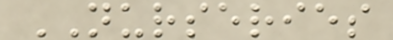NURSERIES
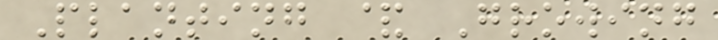Planting & Growing
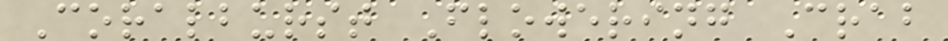Coralburst Flowering Crab
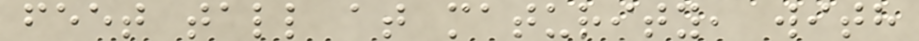feet tall at maturity, with
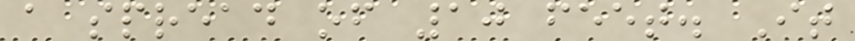a spread of 10 feet. It
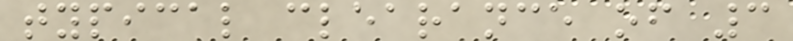typical clearance of 3
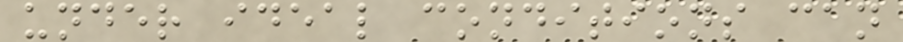under ideal conditions can
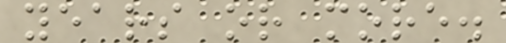years or more.
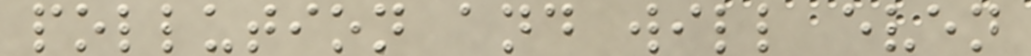pollution and will even
